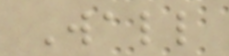Wall
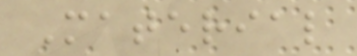Material
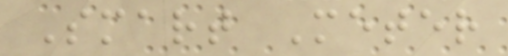Smart Meter
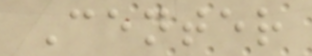Center
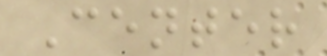Center
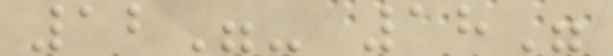12"- 18"
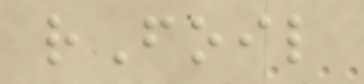rFoil
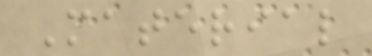Material
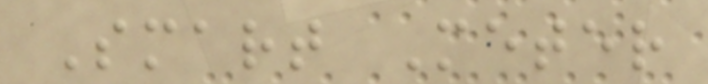Smart Meter
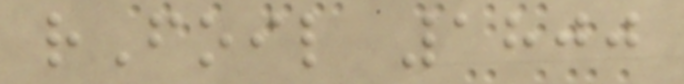rFoil 1800
